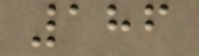186
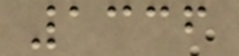1336
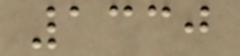1330
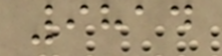9814
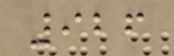926
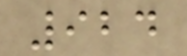924
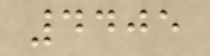4405
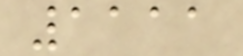1111
